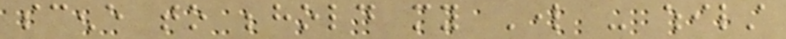scene to behold my Lord - whilst
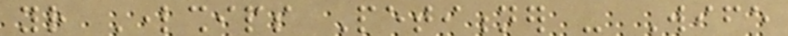your Lordships Petitioner - Wife
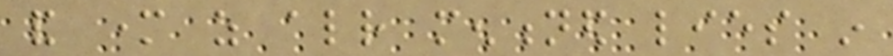and mother as already mentioned lies in
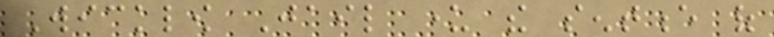Wicklow Jail under the sentence of
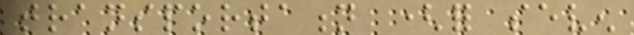transportation (for seven
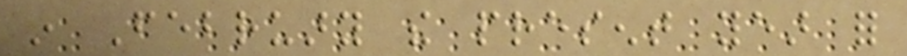in February the present year for
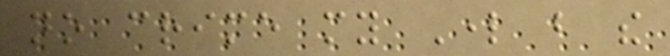no crime my Lord but the
